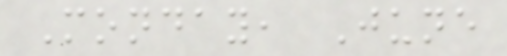Monday, June
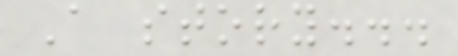A story...
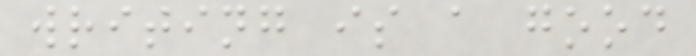writing is a good
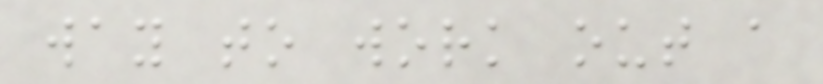way to work out a
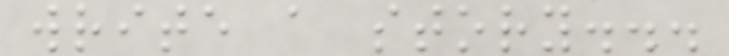write a story...
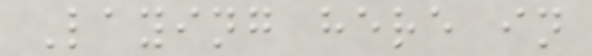Laying here in
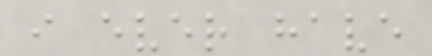i ever have
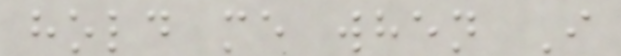hold me when I
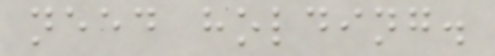need holding.
